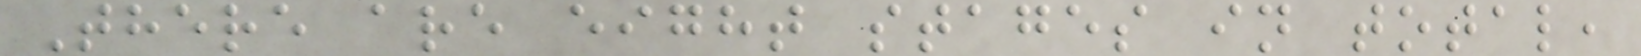There are eight stages in total,
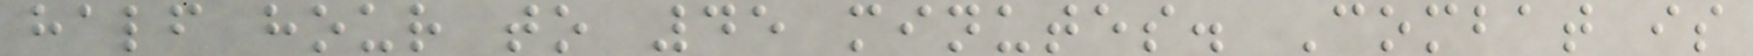half hour to 45 minutes. Combat is
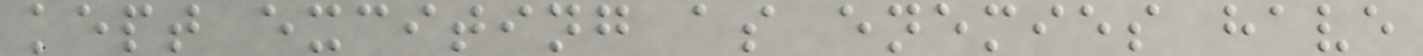kept exciting as enemies have
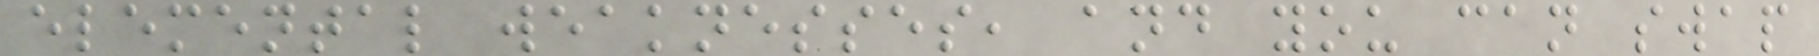elemental weaknesses, and you can swap
